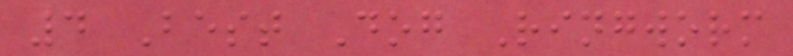4 Best Dog Ringworm
